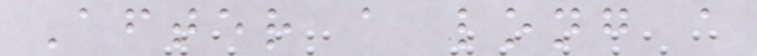After a long a
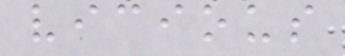vicious
